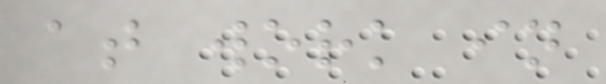at work in
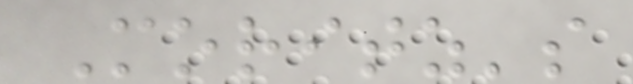Moritz's
